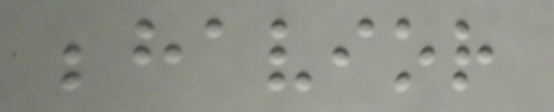behavior
